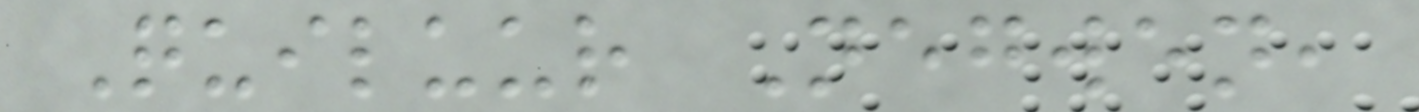Quiluur Negwen,
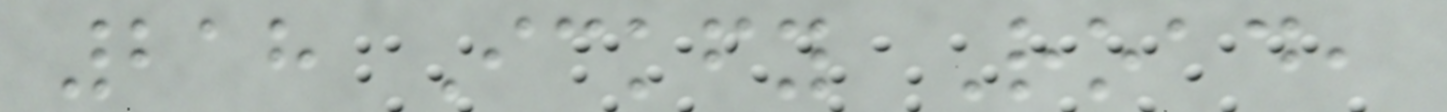218 Ickfy Road,
